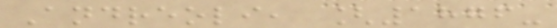Andreoli, [1876-
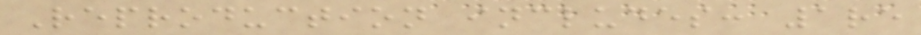Reproduction includes: 1re
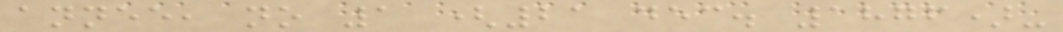annee, no 1 (21 dec. 1876)-
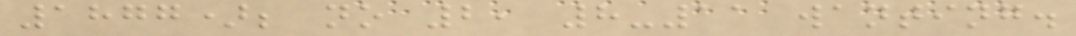1877); no 2, 8-11 wanting.
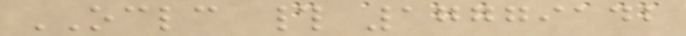OCLC # 17779142
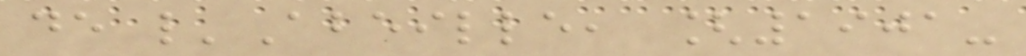de l'Abeille, [1901-
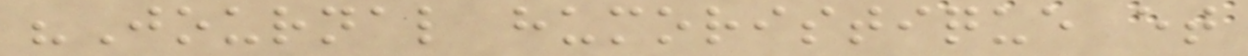"Journal humoristique et
